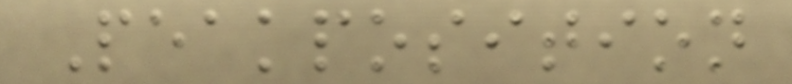Peakposition
